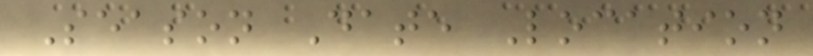Season Date Location
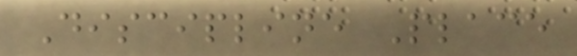Discipline Place
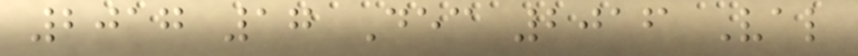2017 17 Dec 2016 Val
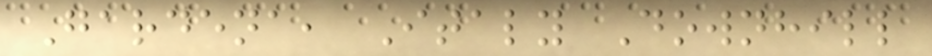Gardena, Italy Downhill
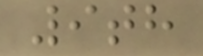9th
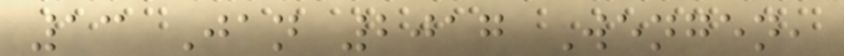13 Jan 2017 Wengen,
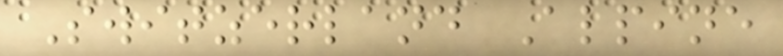Switzerland Alpine
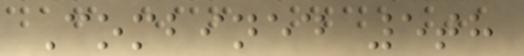Combined 5th
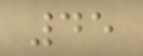45
